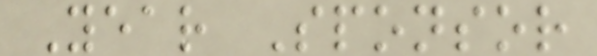Year Sponsor
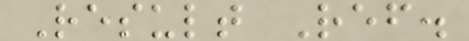Result Ref.
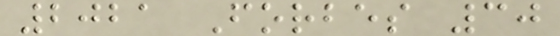2021 Forbes 30
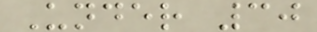Under 30
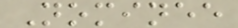Nominee
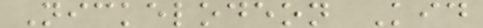Nickelodeon Kid
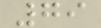79
